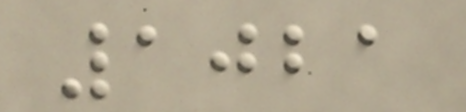1021
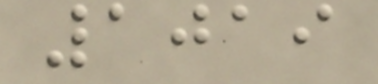1019
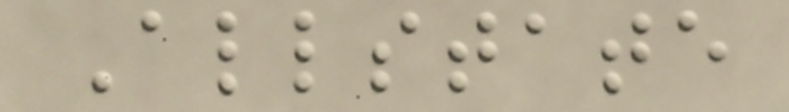Allstate
